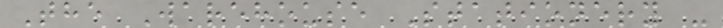The Warehouse Stationery -
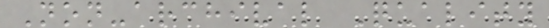Non-archival Quality
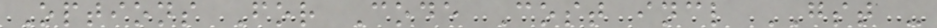Options For Code Cost incl GST -
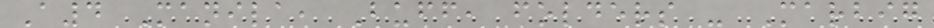A4 Manila, Buff, folders - Marbig
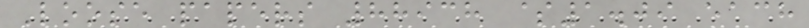Loose papers 88938 $1.09 each
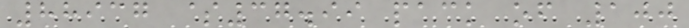88937 $37.99 pack of 100
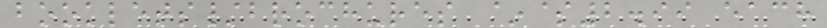booklets/brochures ~$2.99 each
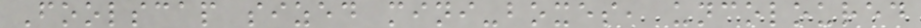Foolscap sized mini-boxes, uncoloured
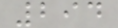294
